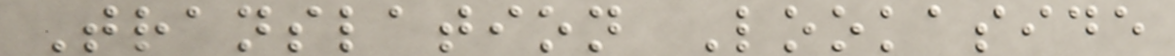Translation Lookaside
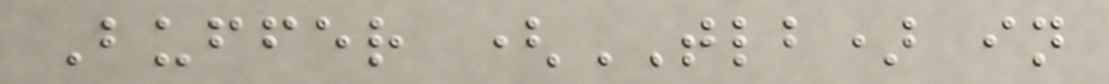Buffer (TLB) in
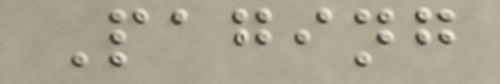Paging
